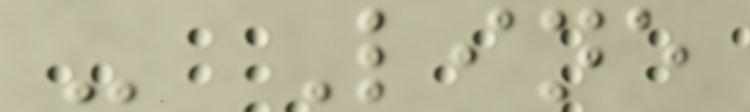- Line
